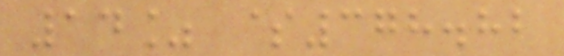14% $378.82
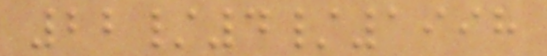22/4/1998
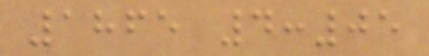1865 4:05
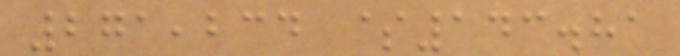271,234 $143.81
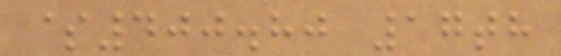$400.80 17th
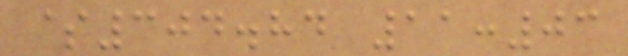$304.84 11:03
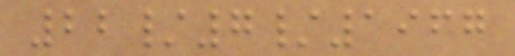22/7/1967
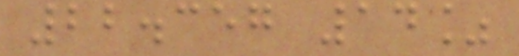22.357 14%
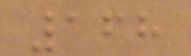168
